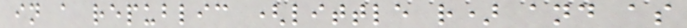in a republic (little r) and as
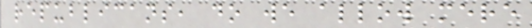republicans, do we allow mere
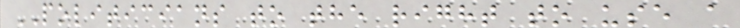POLITICIANS to the right to use a
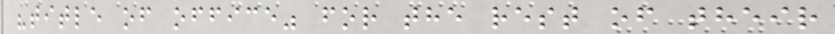"title of office" for the rest of their
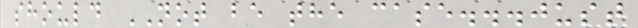should NOT be the case...just
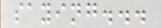saying...
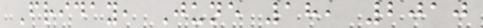Friday, June 18, 2010
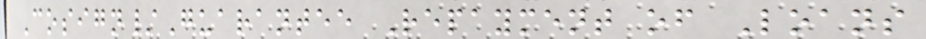Cosign/Guarantee Repayment of Loans
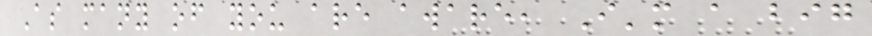As many of you are aware, I'm a big
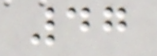47
